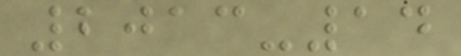2013-14
